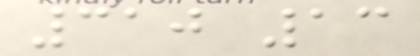310 13
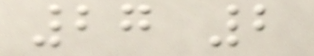27 2
